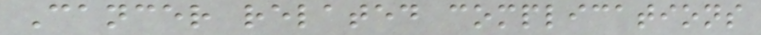Cancer related complications
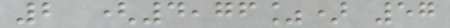2 (4,76%) 57
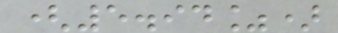(5.94%)
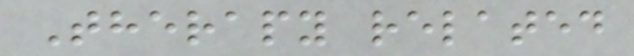Therapy related
